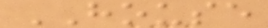HOUSE
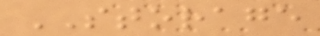STORAGE
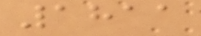1811
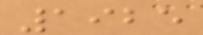1925
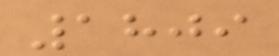1809
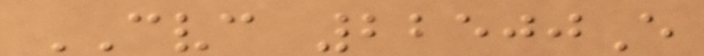CVC 22500E
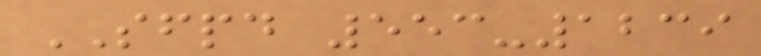SFPD 553-1239
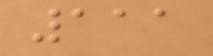111
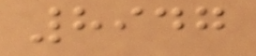8947
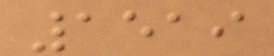1519
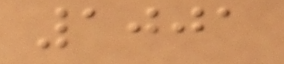1001
